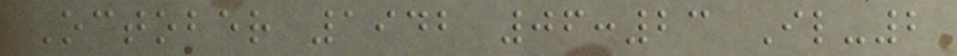October 1942 06:23 Il-2
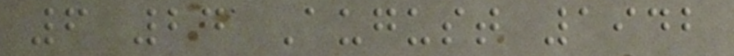6 24 August 1942
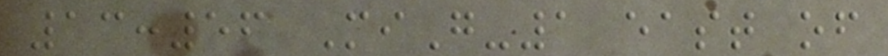13:56 MiG-1 east of
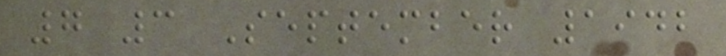7 3 September 1942
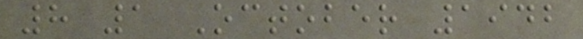8 1 October 1942
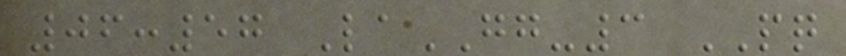06:57 LaGG-3 PQ
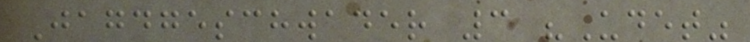Jagdgeschwader 3 "Udet"
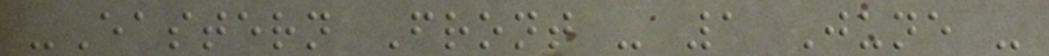-Eastern Front - 1 June -
